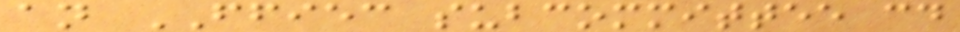an FFIEC subcommittee could
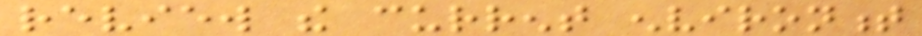review the current environment
